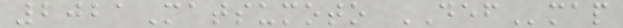2021Matsumoto DEFmap
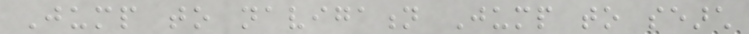Jump to navigation Jump to search
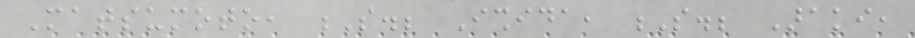Matsumoto, S.; Ishida, S.; Araki,
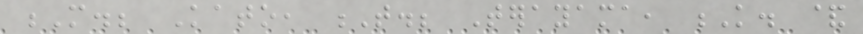M.; Kato, T.; Terayama, K. &
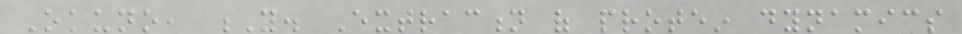Okuno, Y. Extraction of protein dynamics
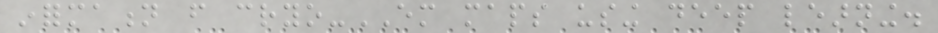information from cryo-EM maps using deep learning.
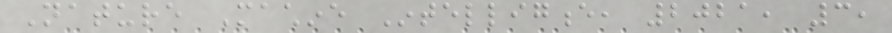Nature Machine Intelligence, 2021, 3,
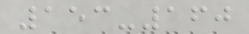153-160
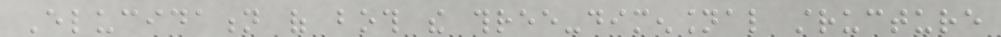Elucidation of both the three-dimensional structure
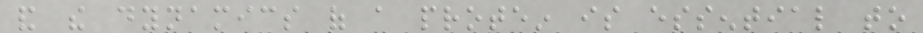and the dynamics of a protein is essential to
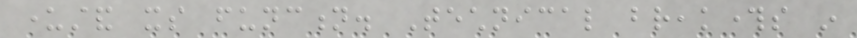understand its function. Technical breakthroughs in
